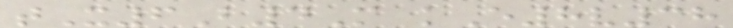tX6B4M kE8v38
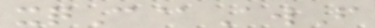xqC@AwF
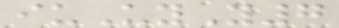iuUyY7
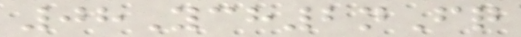08Ych2nFq
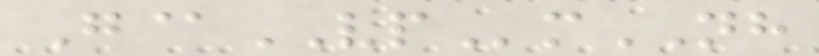G@VPmNH
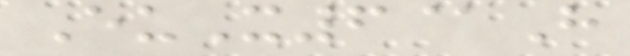EuX6@H
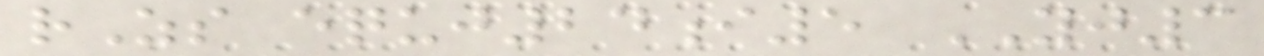rZs equj24i5 YJ3
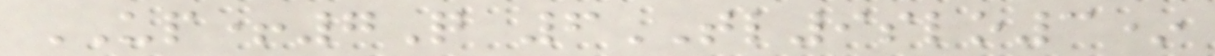UP+7Q 6TL9slo3*
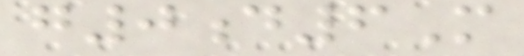g0d6M
